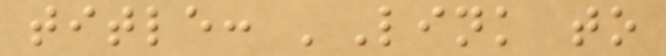title: 'Link to
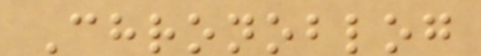Chronoblog
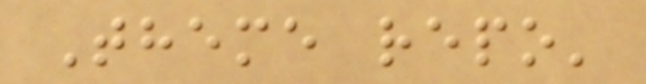Theme repo'
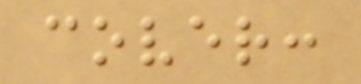cover:
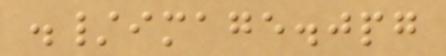./image.jpg
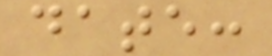date:
